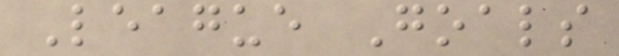League Goals
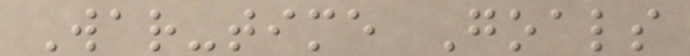War-time Goals
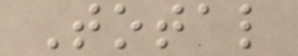Total
